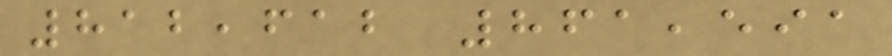812,612 861,591
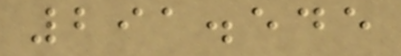291.545
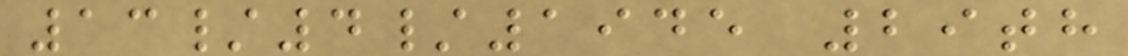13/4/1945 29th
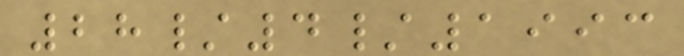28/4/1993
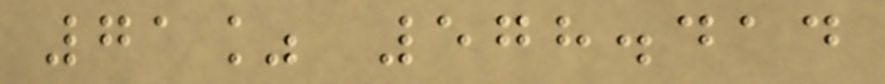71% 578.414
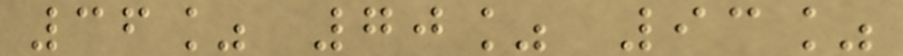36% 70% 93%
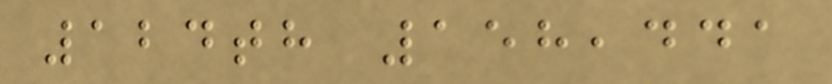124th 158,441
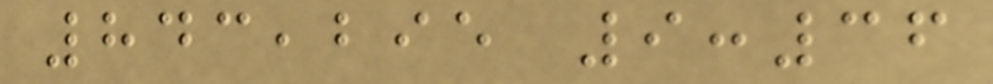843,295 9:36
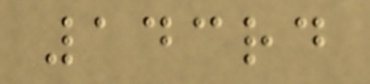143rd
